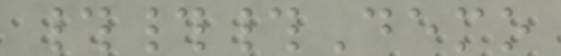###Demo
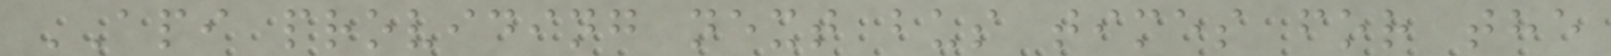API providing next bus times for the
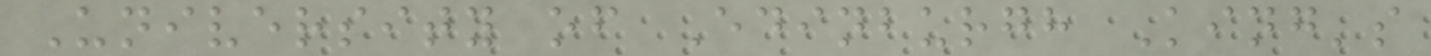University of Edinburgh King's
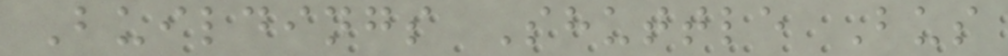Buildings Shuttle Bus
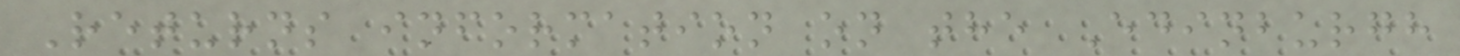Returns information on the Edinburgh
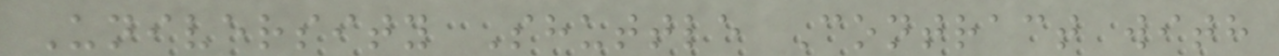University Shuttle Contract with
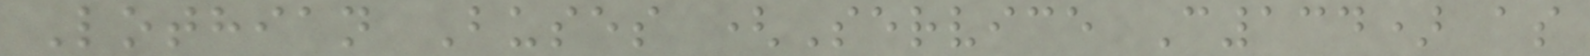Lothian Buses (Service C134) as
